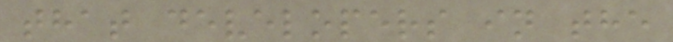that developers in the
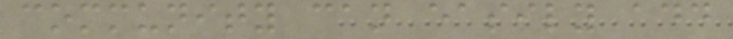community can easily add
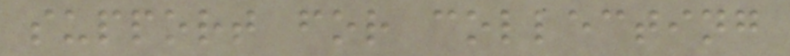support for collecting
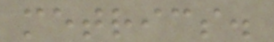metrics.
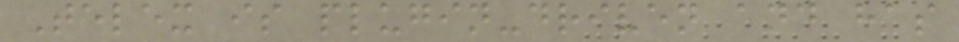Telex is plugin-driven and has
